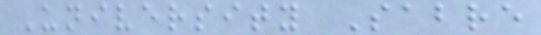University Sabre
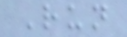Run
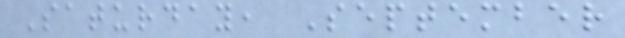Saturday, September
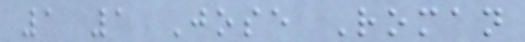1 1 Jose Roman
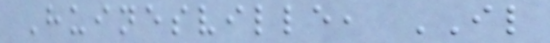Huinesville, IL
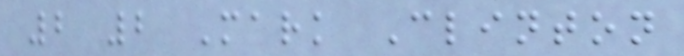2 2 Mark Clinton
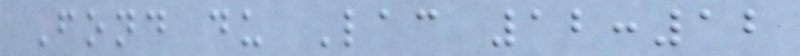Fond du Lac 12:12
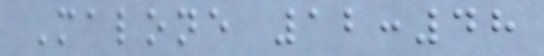Malone 12:48
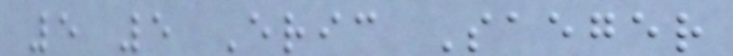5 5 Eric Saeger
